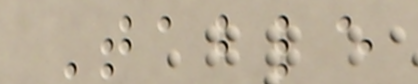Table
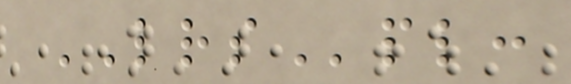LRSpl:
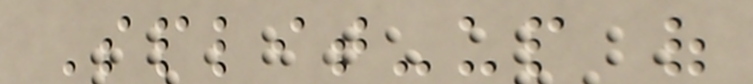Split-up of
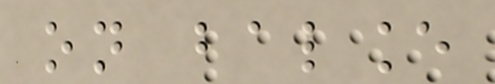on balance
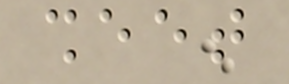sheet
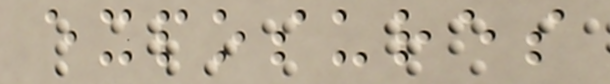exposures
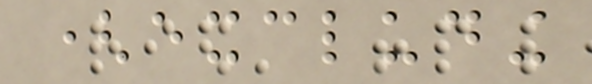(excluding
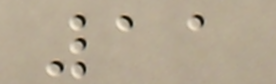11
